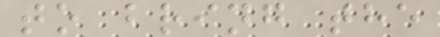to bring the
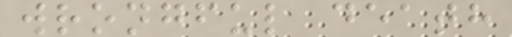wrongful death
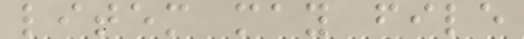litem may file
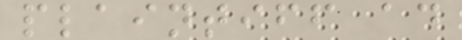plaintiff ad
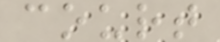court
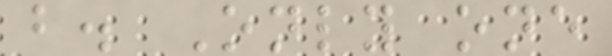b. Only one
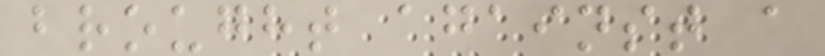brought against a
